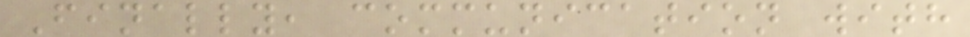Finally, communication with
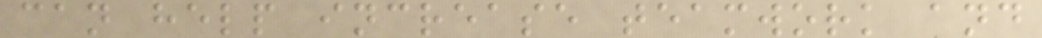can help increase teamwork and
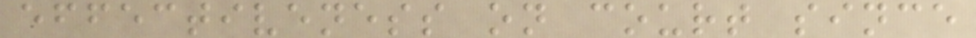effectiveness on court since
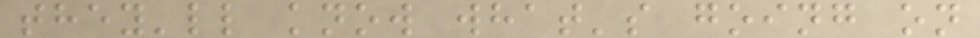they'll know what's going on
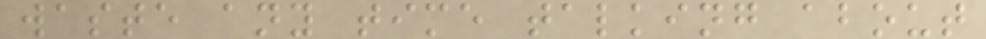waste any time talking about
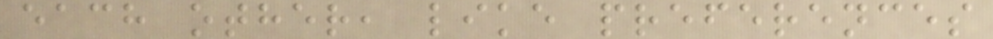each other, like preferences
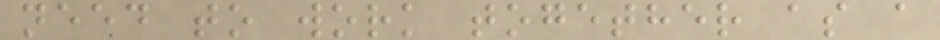need to work together as a
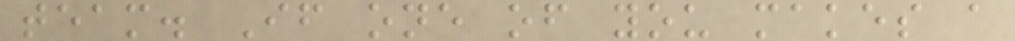team. If one of you makes a
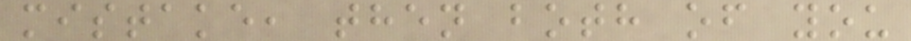mistake, then both of you
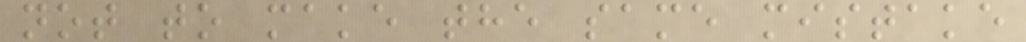not to make the same mistake
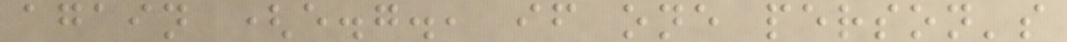again (e.g., if one person's
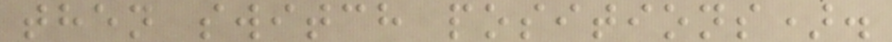then switch positions).
